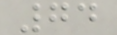74
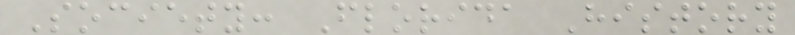Society: Florida History
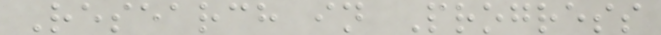Research in Progress
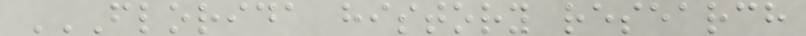FLORIDA HISTORY RESEARCH
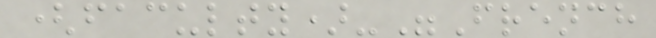(faculty)-"French
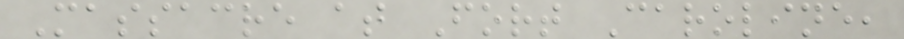Massacre at Fort Caroline,
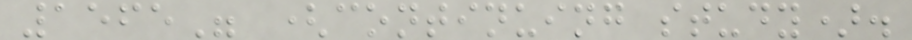1565" (continuing study).
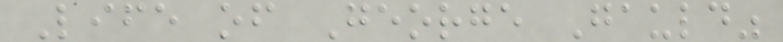Life of George Gauld"
